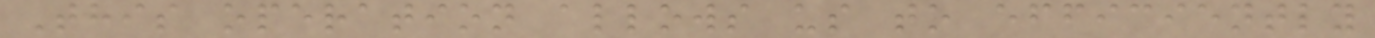This operation allows us to efficiently
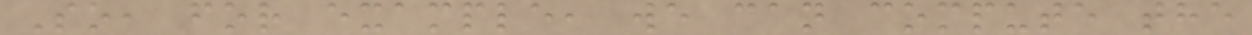So, for example, we can compute the
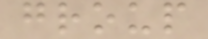group
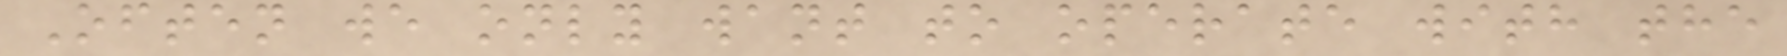Often we only want to operate with the
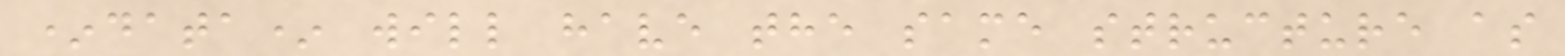*data* will have the same structure as
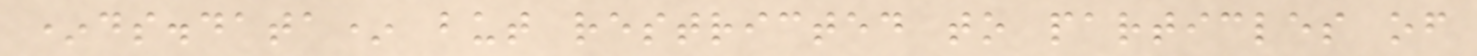*ds.data* but restricted to particles of
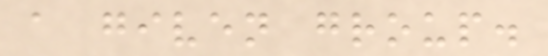a given group.
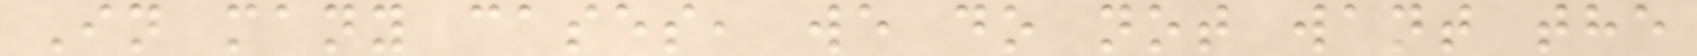In many cases, we do not want the
